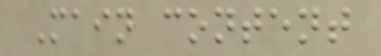Main content
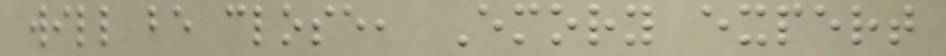will be close, Emory expert
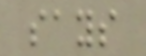says
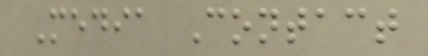Media Contact
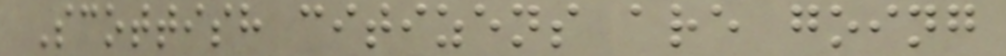Scottish citizens are going
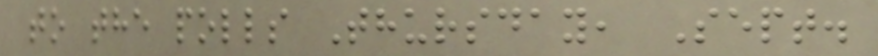to the polls Thursday, Sept.
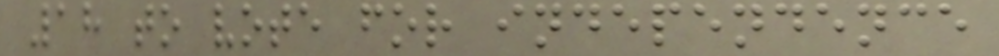18 to vote for independence
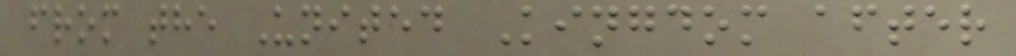from the United Kingdom after
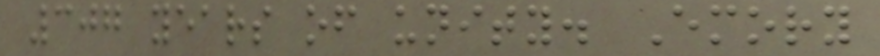307 years of unity. Emory
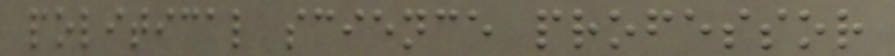political science professor
